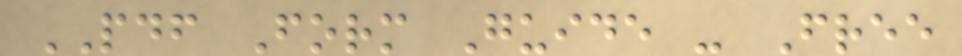PDF Form Guide - Free
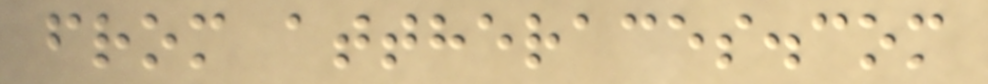from attheraces.com
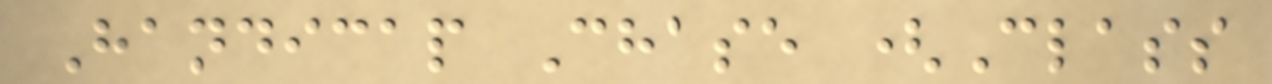Handicap Chase (Class
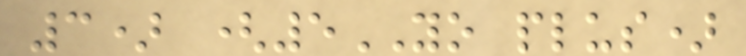3) (5YO plus)
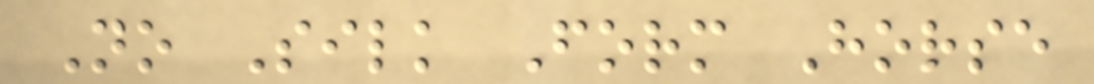No Silk Form Horse
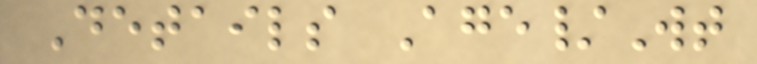Details Age/Wt
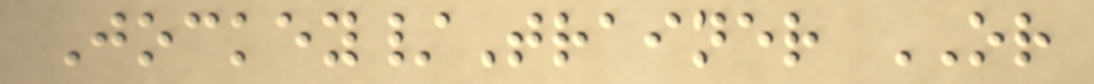Jockey/Trainer OR
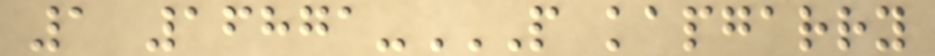1 16871-P KAPGARRY
